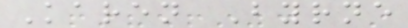Karen Byrne
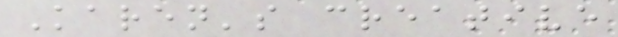Karen's creative
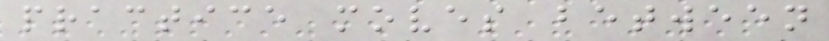practice moves between
